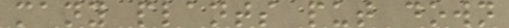many plants put down
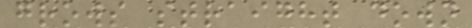grows straight down
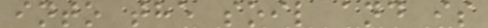into the soil and is
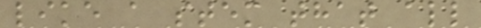like a stem that all
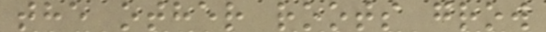the other roots grow
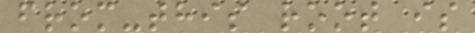from-this root is
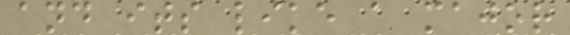and its like a major
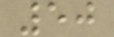50
